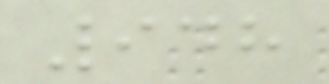948
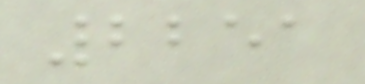2251
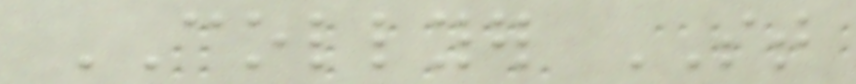COLLYER ST
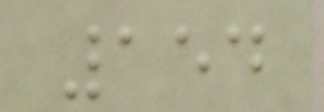154
